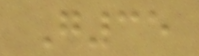G35
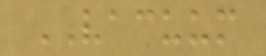VACUUM
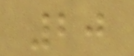20
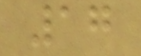17
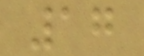17
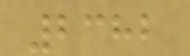2382
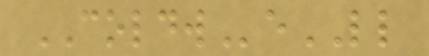COLDWeLL
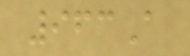963A
